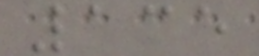135
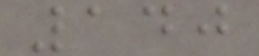140
